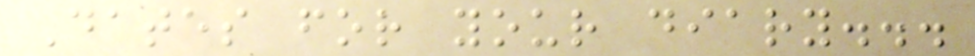Dates for your diary...
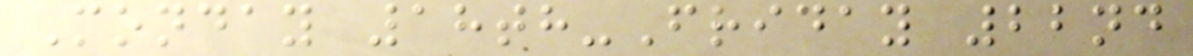Monday 18th-Friday 22nd
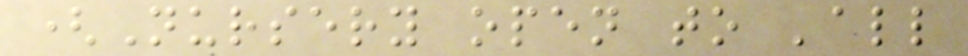(Nursery open to 'all
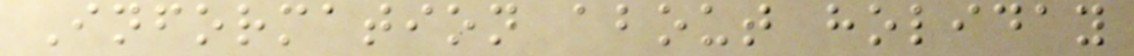Information about holiday
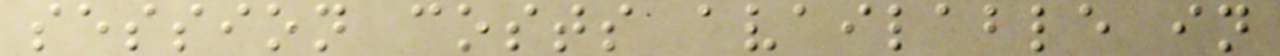session costs available in
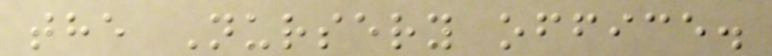the Nursery office.
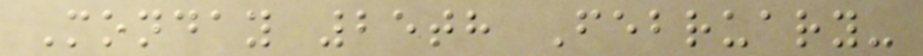Monday 25th February-
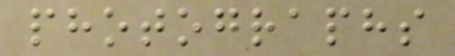photographs
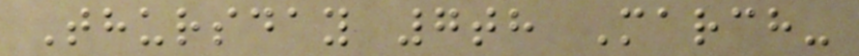Thursday 7th March-
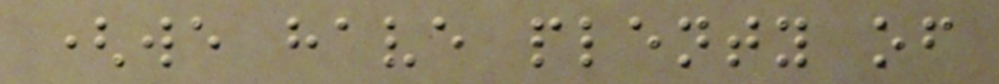(we have plenty of
